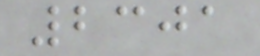2301
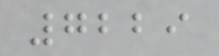7229
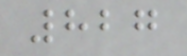827
